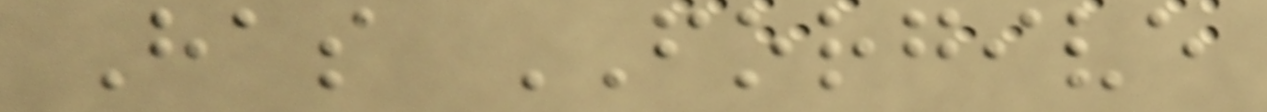Has FORGIVE
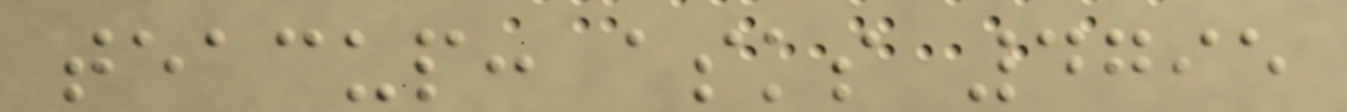teacup: asks 4795
